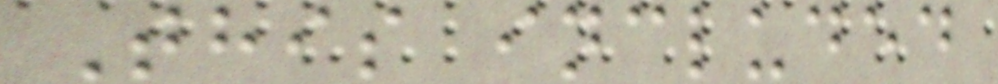This included
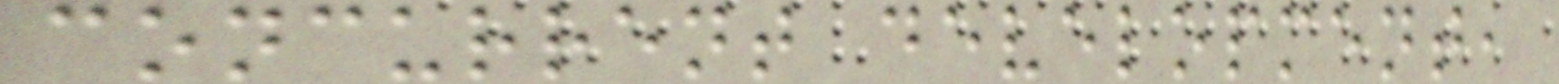concurrent development,
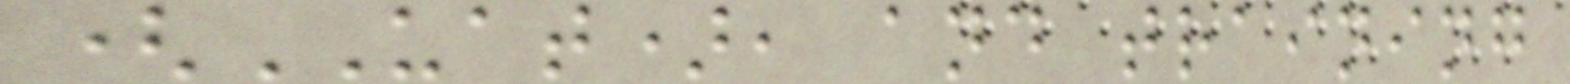(UAT), and training
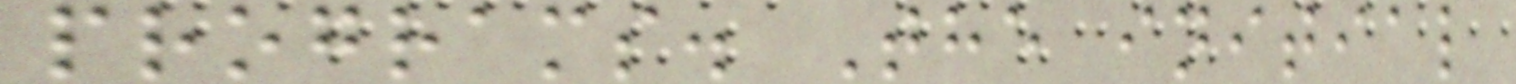programs. The initial
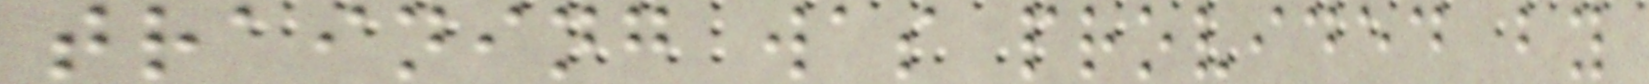training was provided by
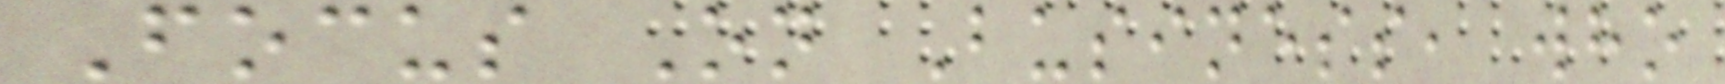Focus On Business, who
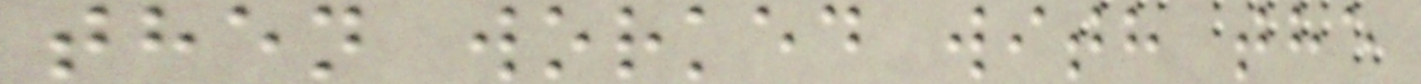then worked with the
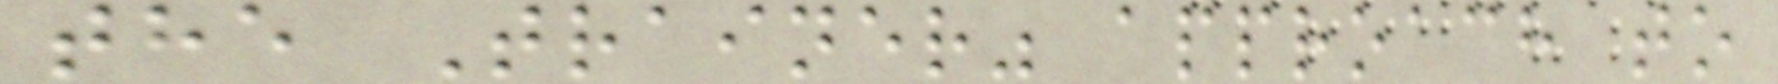the Trainer" approach to
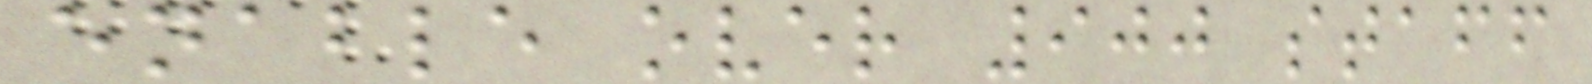enable over 900 staff
